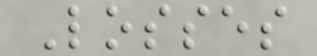Losses
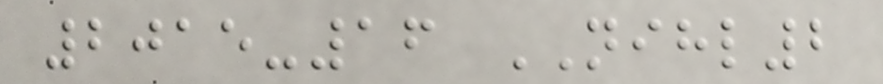2015-16 NIHL2
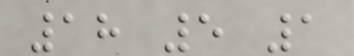18 5 1
